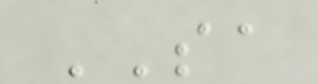SA
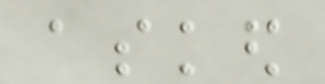asked
